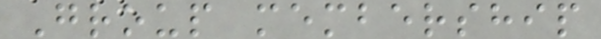Group membership
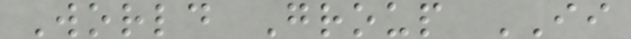World Group II
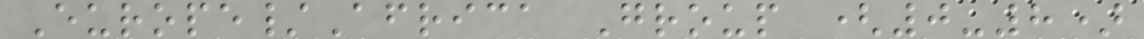Europe/Africa Group (0-8)
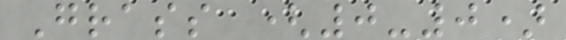Grass (0-0)
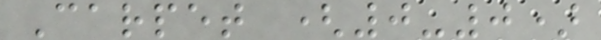Carpet (0-0)
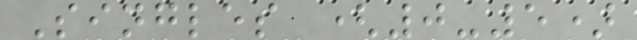Singles (0-5)
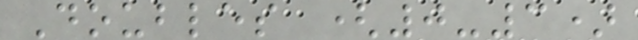Doubles (0-3)
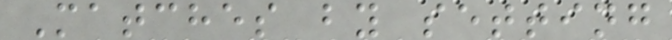Matches by setting
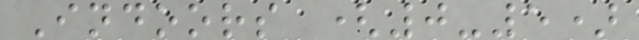Indoors (0-5)
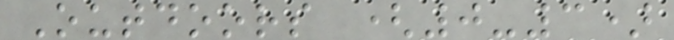Outdoors (0-3)
